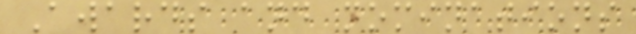Awards and nominations
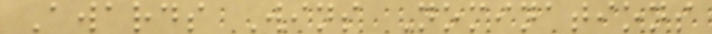Awards Wins Nominations
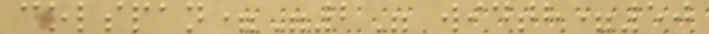colspan="2" width=50
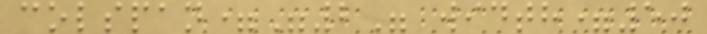colspan="2" width=50
